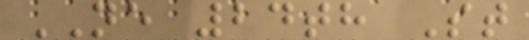NE 24th St
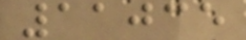11035
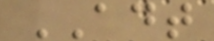ADT
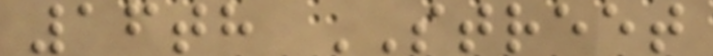16th STREET
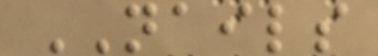NAILS
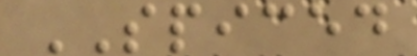SPICED
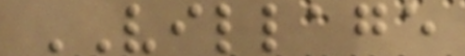VILLAGE
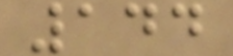144
